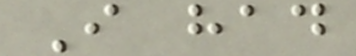I had
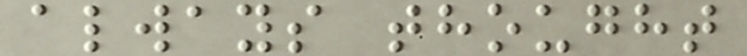always thought
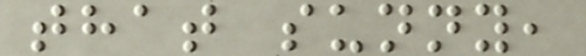that sunny,
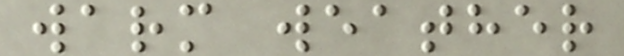warm weather
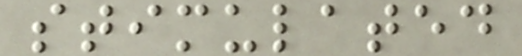stimulated
